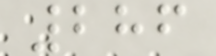286
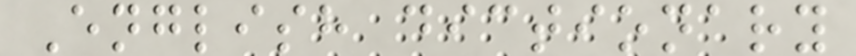English dictionary
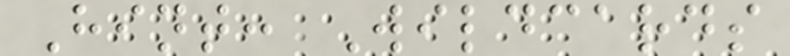Hint: Wildcards
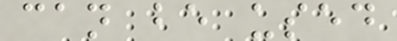can be used
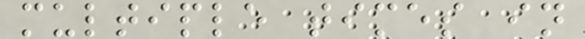multiple times in
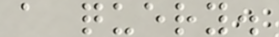a query.
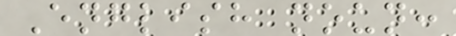English noun:
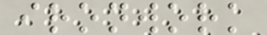ironwork
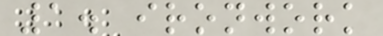1. ironwork
